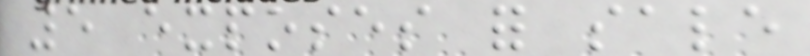5 exposes for sale
